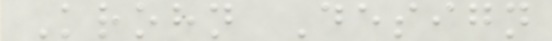Krohn Design
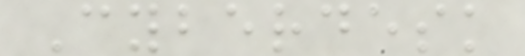Cyberdesk
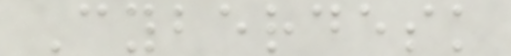Cyberdesk
